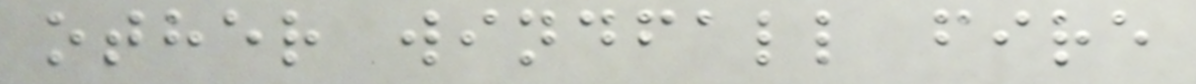other windfall fire
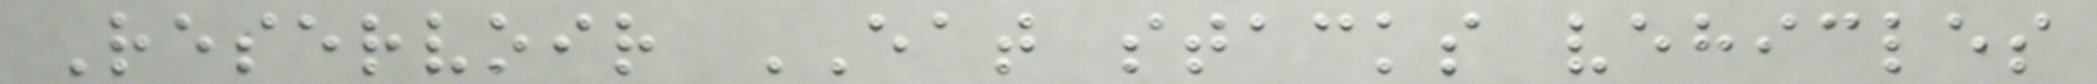Reservoir EAT stacks vehicles
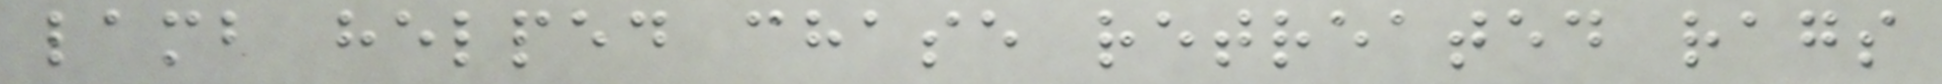lamb helped chase retreated rags
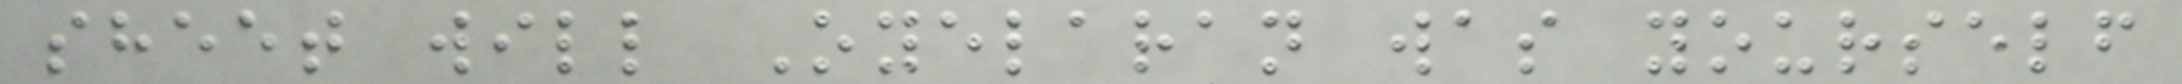sheet will Oyelaran was yourself
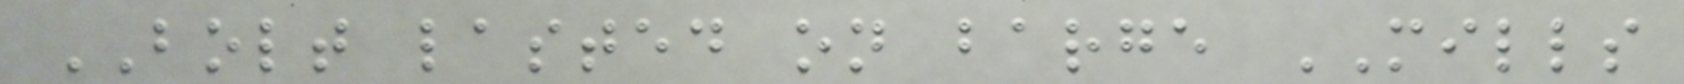BOLT lasted on barge MILLS
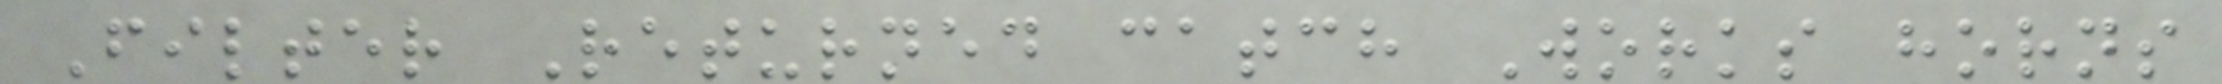Filter Returned catch Works horns
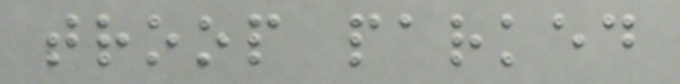troop parked
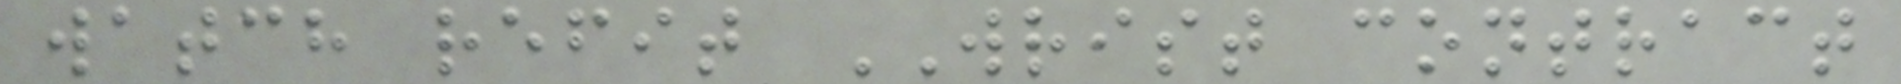watch refit WRIST contract
